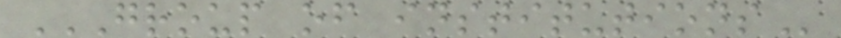GROUP OF INSTITUTIONS
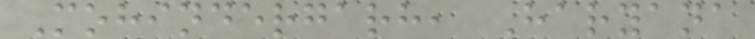Mohindergarh, Haryana
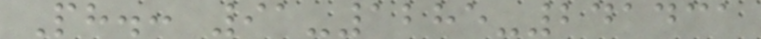Ph.: 91-1285-241431
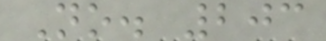No. 203
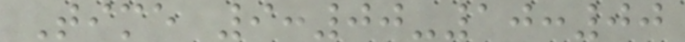Time 9:00-10:00
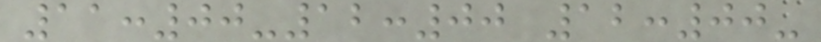11:00-12:00 12:00-
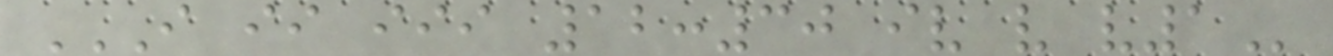I II III 12:30 IV V V1
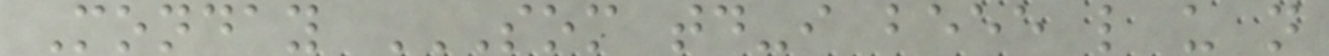Monday SOM TD-I BEEE L U N
